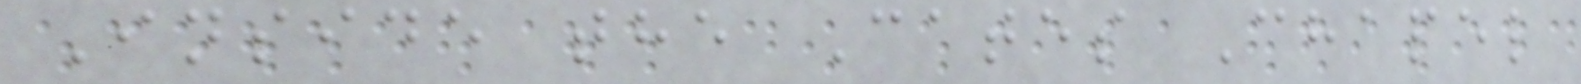Inside the Cates Chapel
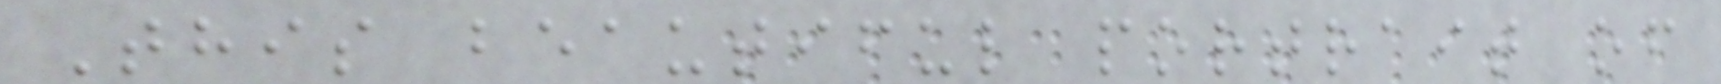This beautiful portrait of
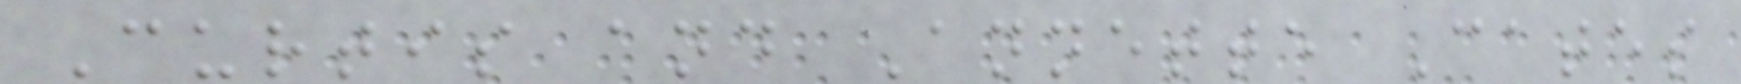Curtis and Annette Cates
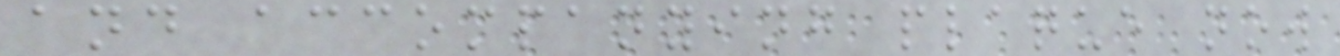and accompanying plaque now
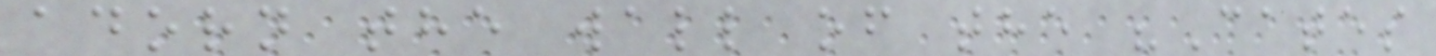adorn the wall of the "Cates
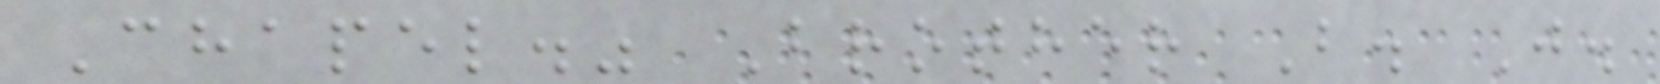Chapel." Brother B. J.
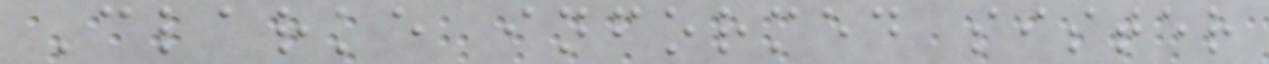Clarke informed sister
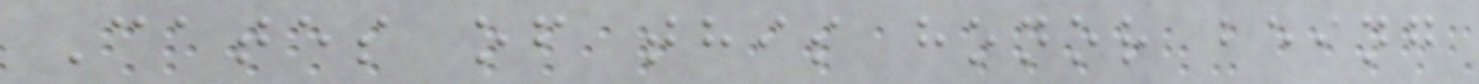Cates of this honor being
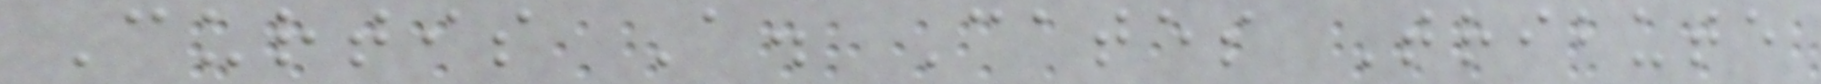Curtis A. Cates Tribute
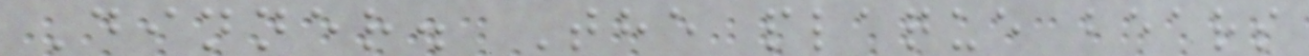Dinner. The plaque bears
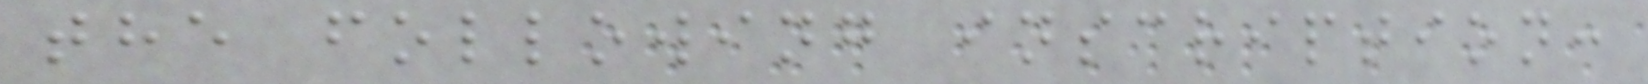the following inscription:
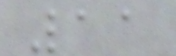11
